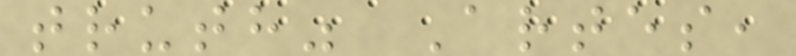truth" Artes,
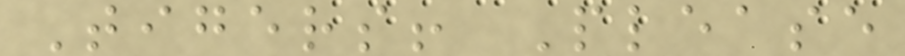Tigers! Please
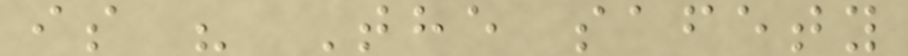is " The safety
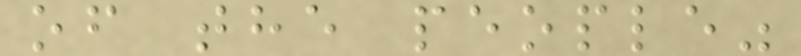of the people"
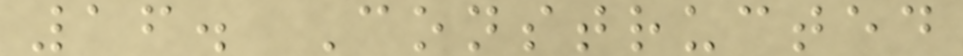16. Constructed
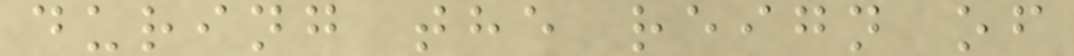during the reign of
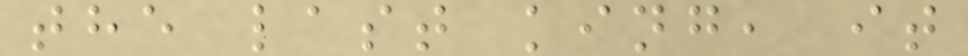the last king, it
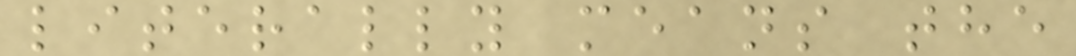literally means the
